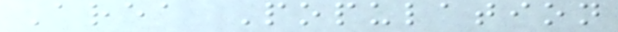Area Population
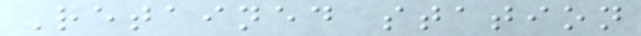Retained station
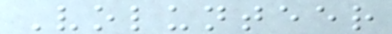Volunteer
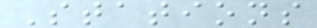Stations
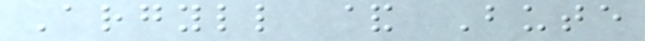Argyll & Bute
